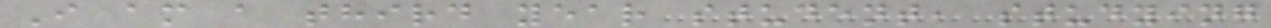I am a third year student, studying
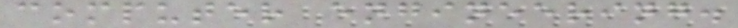computer engineering.
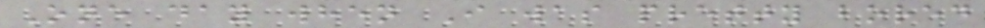One day when I was pretty bored
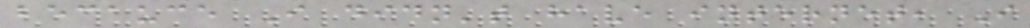becauce I didn't have internet, I
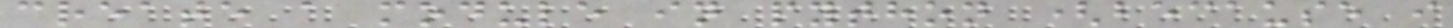create a module in python (because i
